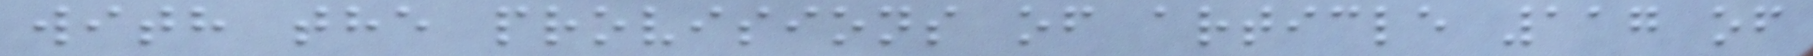with the provisions of article 117 of
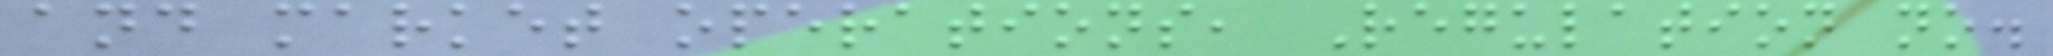and market operations, Regulation no.
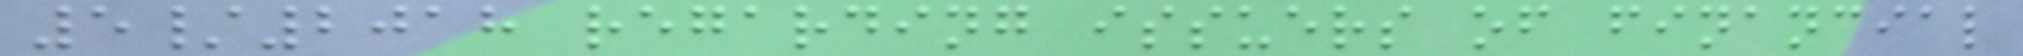5/2018 regarding issuers of financial
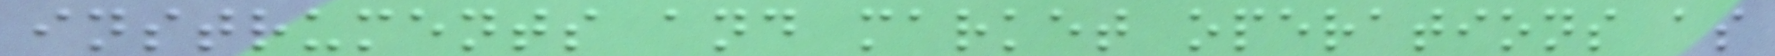instruments and market operations as
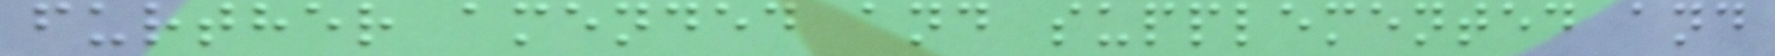further amended and supplemented and
